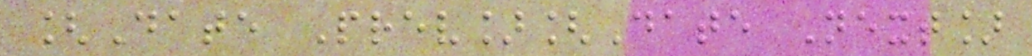[Date Prev][Date Next]
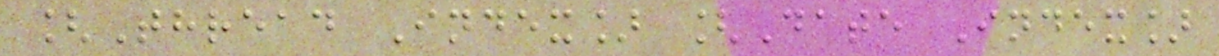[Thread Index] [Date Index]
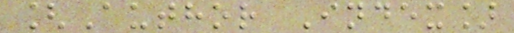[Author Index]
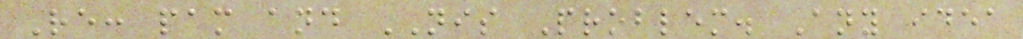Re: pam and NIS Problem. Any idea
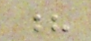?
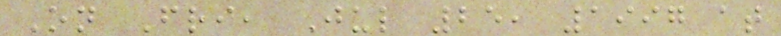On Fri, Jul 25, 1997 at
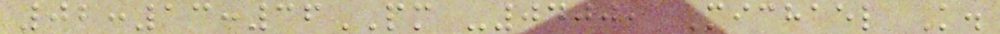02:13:36PM -0400, Michael K.
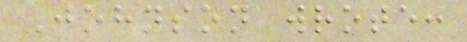Johnson wrote:
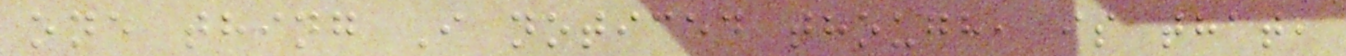one thing I noticed though, is that,
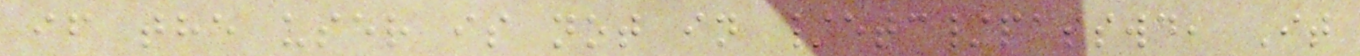if the user is not in /etc/passwd, It
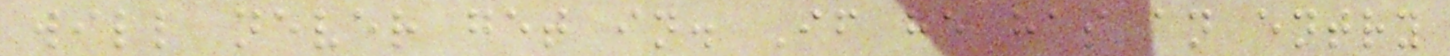will never get in. If he has an entry
